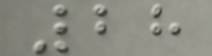28
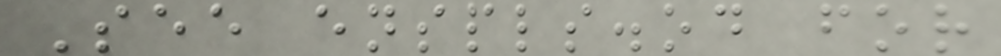See enspls.od for
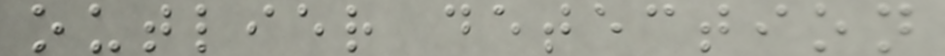outlier detection
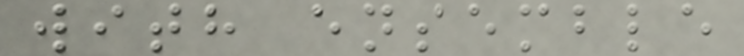with ensemble
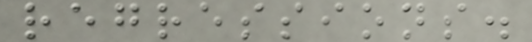regressions.
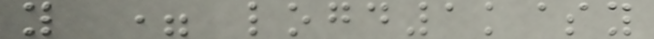y = logd1k$y
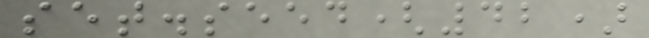set.seed(42)
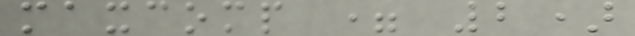maxcomp = 2)
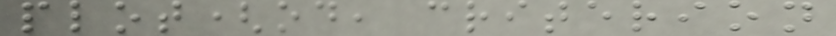plot(od, criterion
